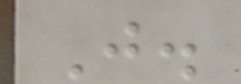J.
